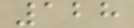128
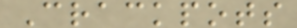Crackpots
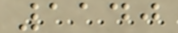1140
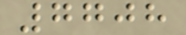7708
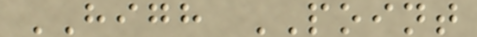HIGH POINT
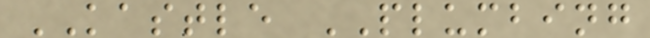KASTLE PLUMBING
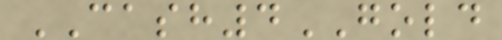CASH4GOLD
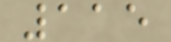115
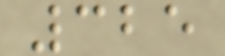325
